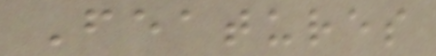Features
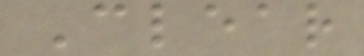Clear
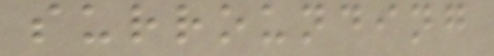surrounding
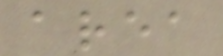area
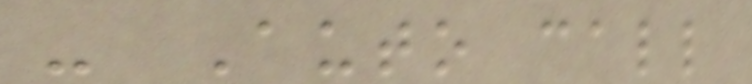- Auto call
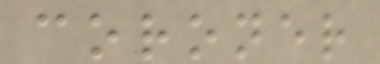coroner
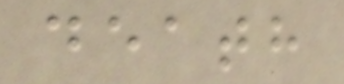death
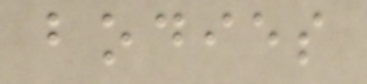bodies
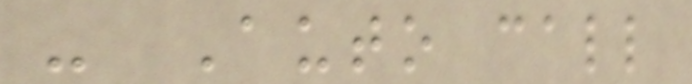- Auto call
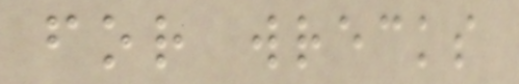for wrecks
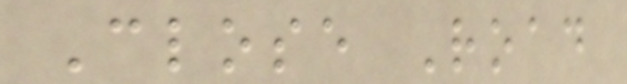Close Road
